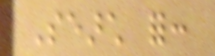Search for:
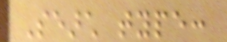Search type:
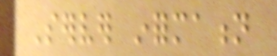Server information
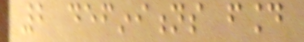2 definitions found
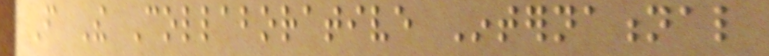From The Collaborative International
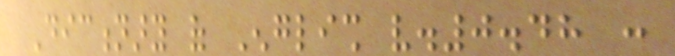Dictionary of English v.0.48 :
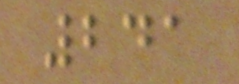241
